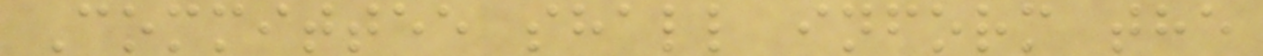Committee shall inform the
